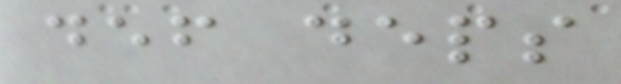def deps
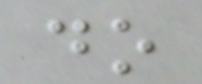do
